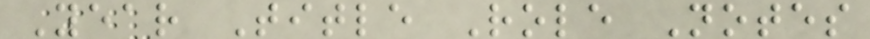Year Title Role Notes
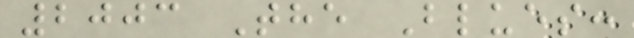2003 The Blues:
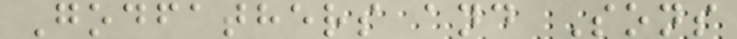Godfathers and Sons
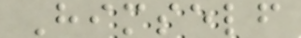Himself
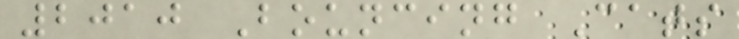2010 Bouncing Cats
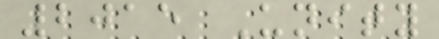2015 Unity
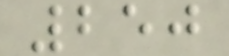250
